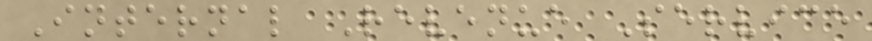Internal Revenue Service
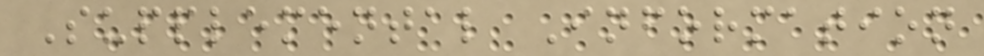Supplemental Information
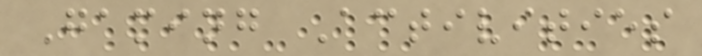Gaming Activities
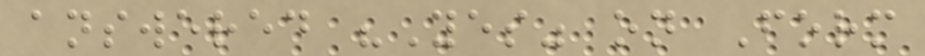answered "Yes" on Form
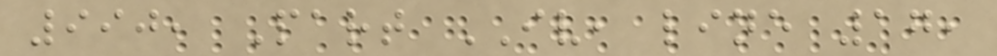990, Part IV, line 17,
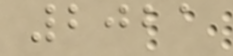2021
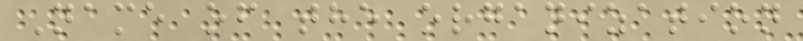Name of the organization
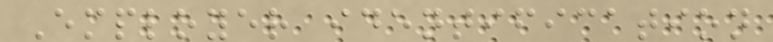Employer identification
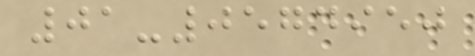01-0574950
